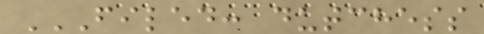FILED: DUTCHESS
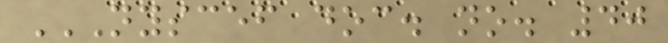NYSCEF DOC. NO. 40
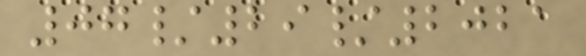07/29/2021
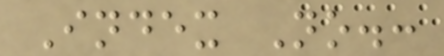Index No.:
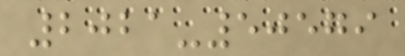2021-50579
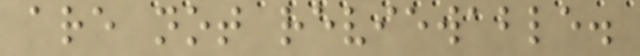are not reviewable.
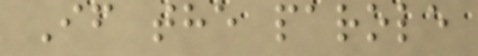If the parole
